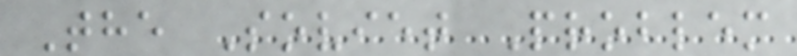The Soviet Problem
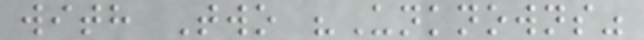with Two "Unknowns"
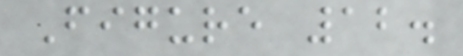Figure 12.
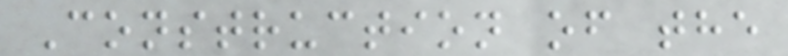Construction of the
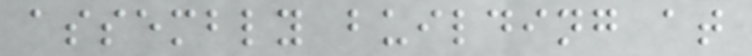assembly building at
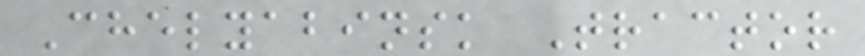Chelyabinsk Tractor
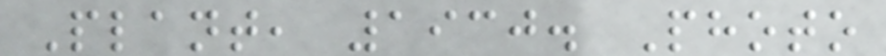Plant, 1930. Photo
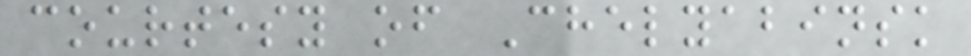courtesy of Chelyabinsk
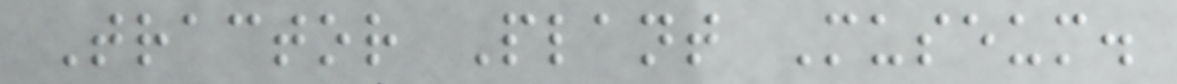Tractor Plant Museum.
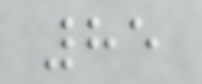85
